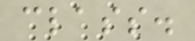class.
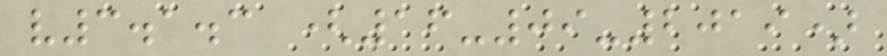v3.1.3 (16-09-2019)
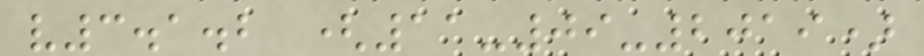v3.1.2 (11-09-2019)
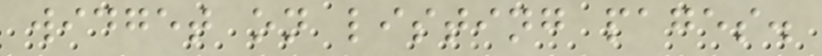widget on listing pages.
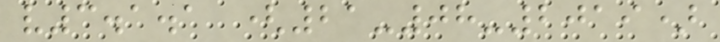v3.1.1 (21-08-2019)
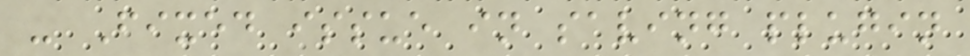- Fixed issue in saving plugin
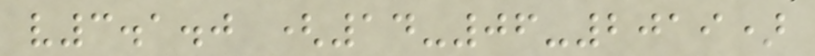v3.1.0 (14-06-2019)
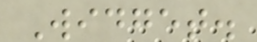Widget.
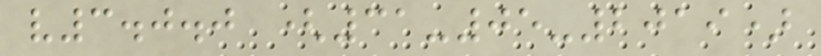v3.0.0 (31-05-2019)
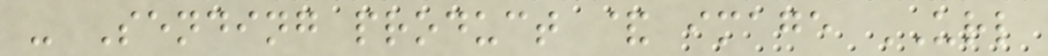- Sending product & image URL
